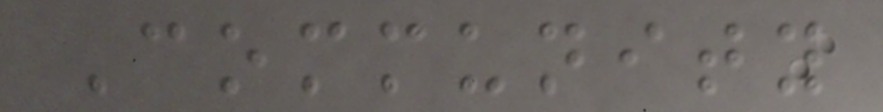Community
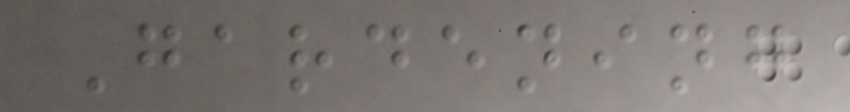Gardening
